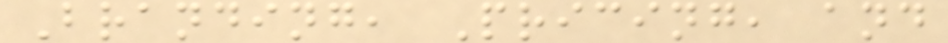Branding, Pricing, and
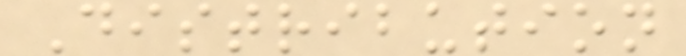Distribution
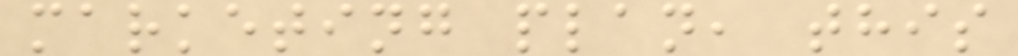marketing plan, this
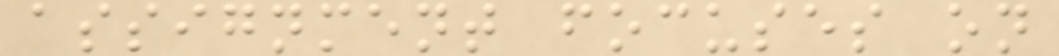assignment focuses on
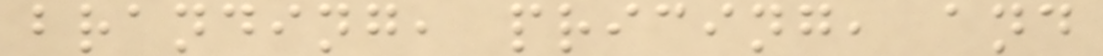branding, pricing, and
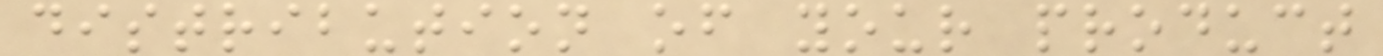distribution of your product
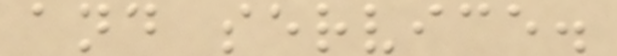and service.
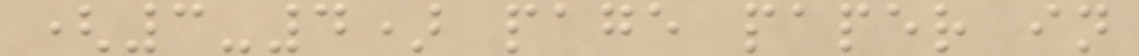(3-4) page paper in
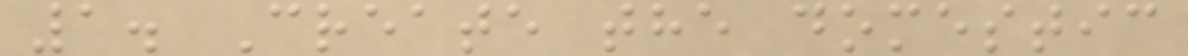1. Create the domestic
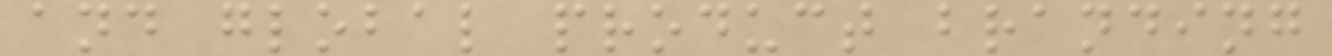and global product branding
